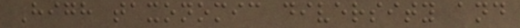High taxonomic diversity and
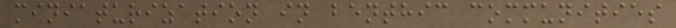miniaturization in benthic communities
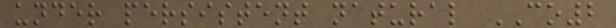under persistent natural CO2
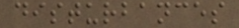disturbances
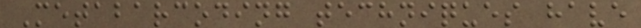Metabarcoding techniques have
